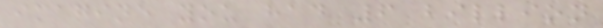imagine you had 6 billion
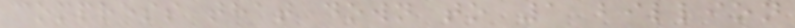compress that down to 1 billion
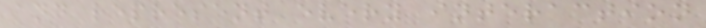and represent every interaction
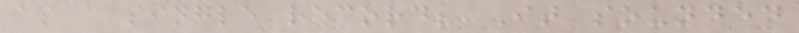as a single record? It sounded
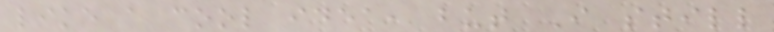like a cool idea, but I still
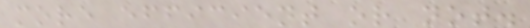more efficient or not.
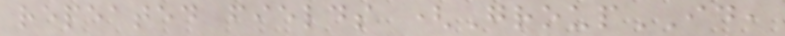repeated fields (GroupID,
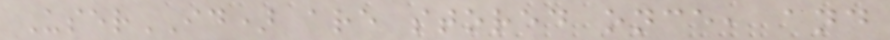UserID) are stored once, and
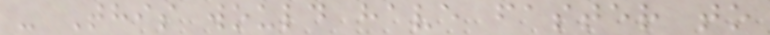- This would have faster to
